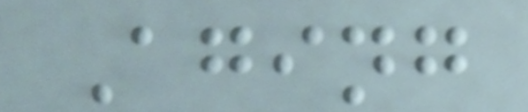Aging
